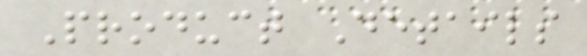Product Details
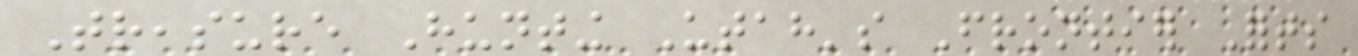Treasure Hunting Utah's Frontier Forts
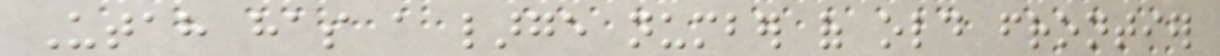Utah has a large number of old frontier
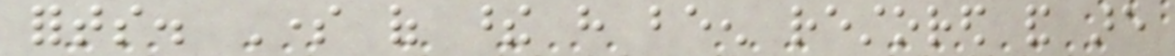forts. Some of these have been restored and are
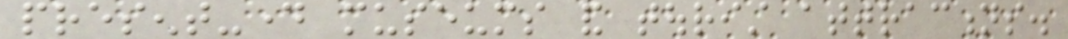present-day museums and tourist attractions.
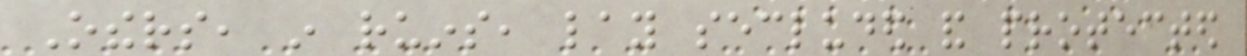Others, in ruins, lay secluded and protected
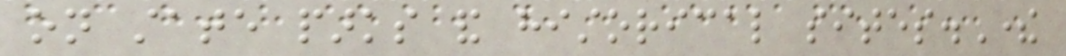on state parks and historical sites.There
